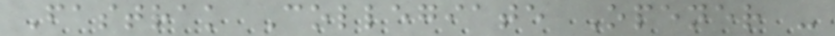Fastrak Collegiate Opener -
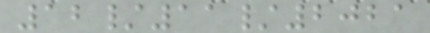12/11/2021
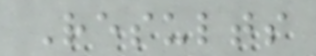Results
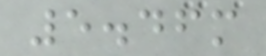5.46m
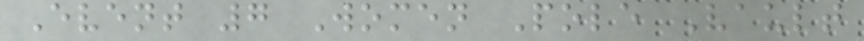Event 7 Women Pole Vault
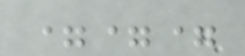===
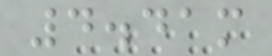4.41m
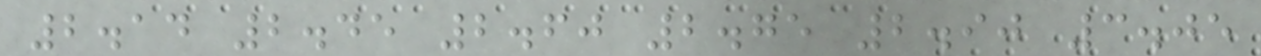2.14 2.45 2.60 2.75 2.90 3.05
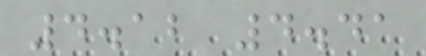4.12 4.41
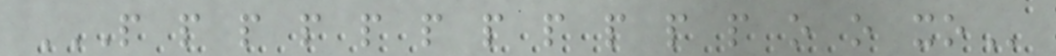P P P P P P P P P P P O O XO
